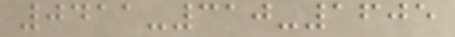0411-310-1605
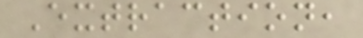Extraction,
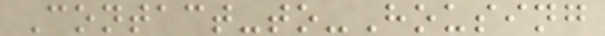Contact-to-Housing
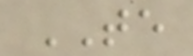TE
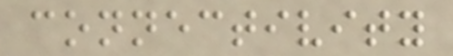connectivity
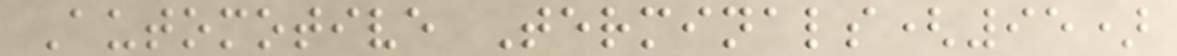Automotive Terminals(95)
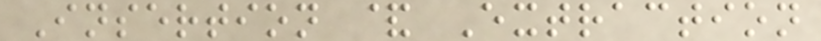Insertion & Extraction
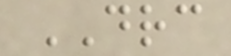DRC
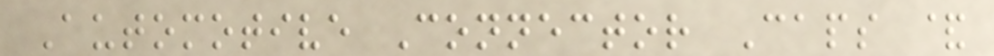Automotive Connector Caps &
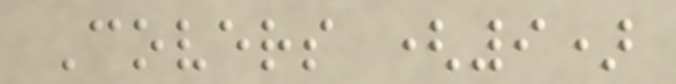Covers (9)
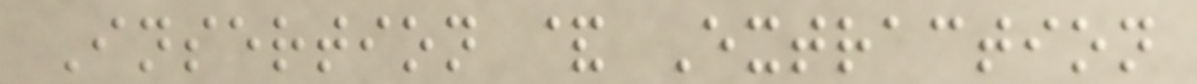Insertion & Extraction
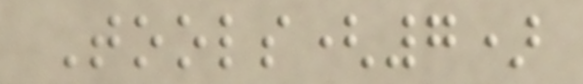Tools(7)
